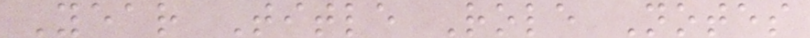Year Title Role Notes
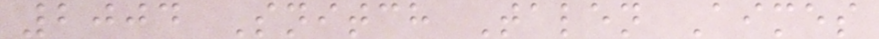2004 Snitch Talen Aimes
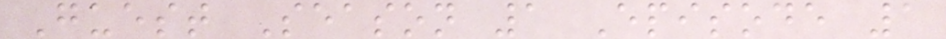Guest Season 1 Episode 1
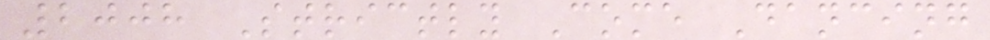2008 Strictly Come Dancing
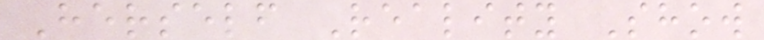Herself Reality Show
